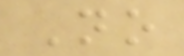No
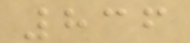836
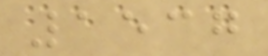1537
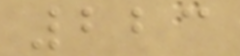223
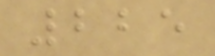225
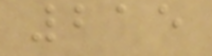215
